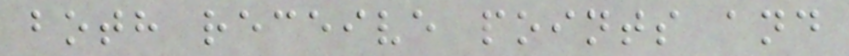both receive points and
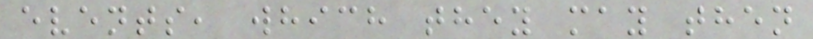events, which they may then
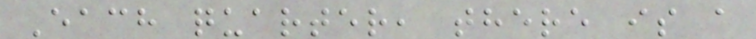Each quarter, there is a
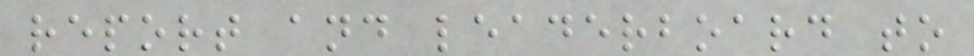report and leaderboard to
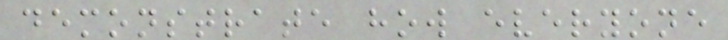demonstrate how everyone
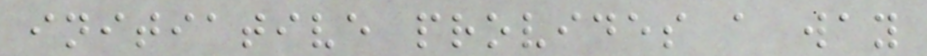initiative provides a way
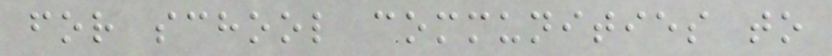for school communities to
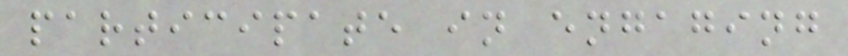participate in engaging
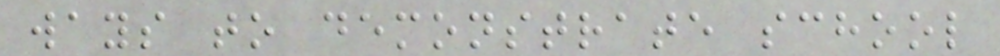ways to demonstrate school
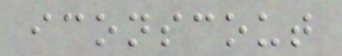iconscout
